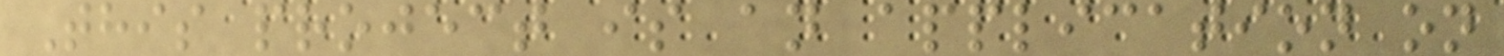This project is an application on
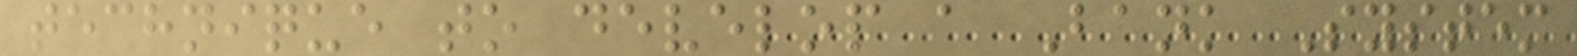technique to develop a Bank System
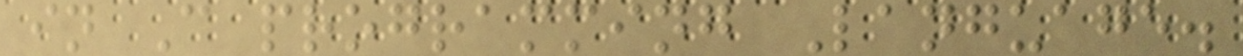in C programming Language.
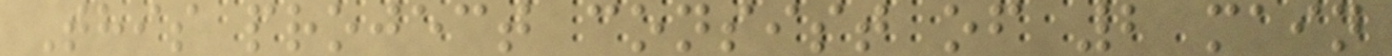This project consist of 2 main
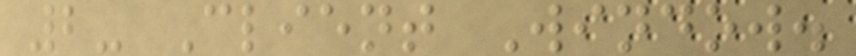2- Client Window.
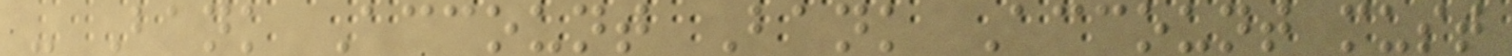- Bank Account Bank Account must
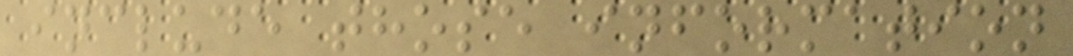include those information
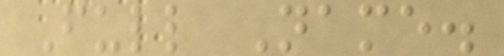Full Name.
